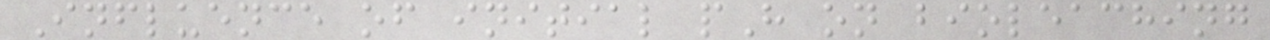Influence of initial pH on bioleaching
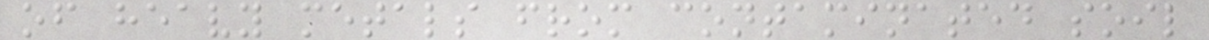of heavy metals from contaminated soil
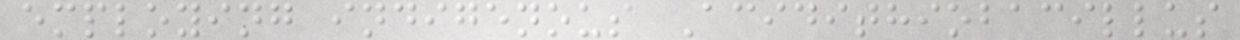employing indigenous Acidithiobacillus
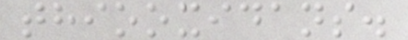thiooxidans.
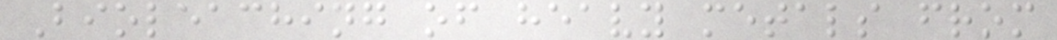Bioleaching of heavy metals from
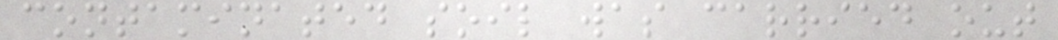contaminated soil was carried out
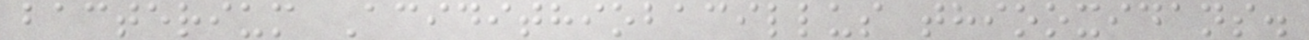bacterium Acidithiobacillus thiooxidans.
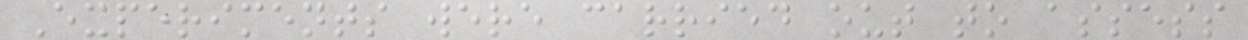Experiments were carried out to assess
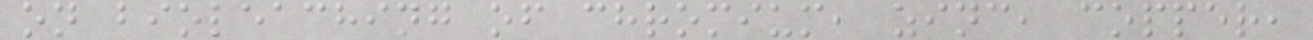on bioleaching of chromium, zinc, copper,
